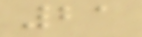21
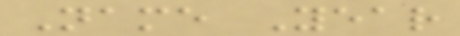Name Year
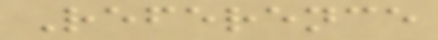Reference
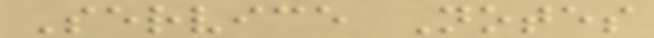Service Notes
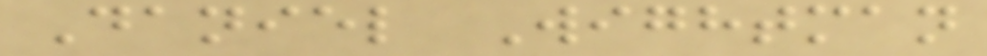Daniel Wightman
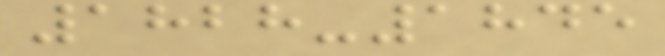1828-1845
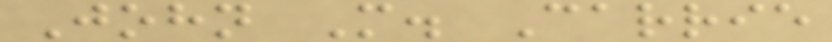John M. Carrie
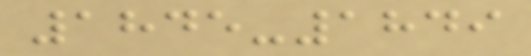1845-1849
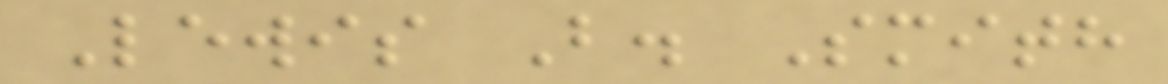Lewis B. Smith
